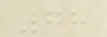78
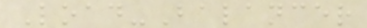Load-Balancer
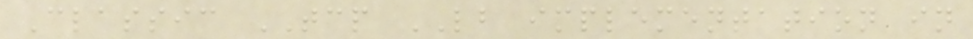Classic TCP LB implementation in
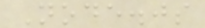Node.js
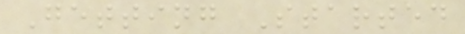Getting Started
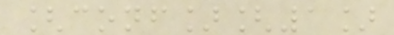[conf][1]
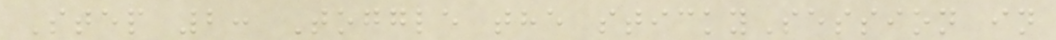Step 2: Toggle the stickySession in
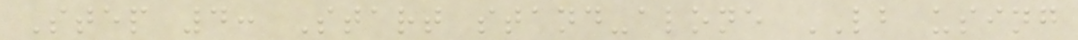Step 4: Start stand-alone LB using
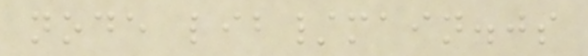node lib/main.js
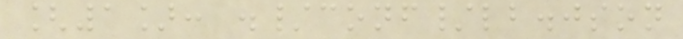[1]: ./conf/lb.json
